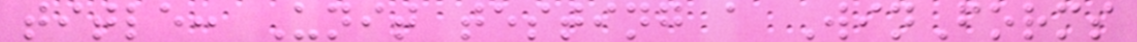title: Unit testing a WinForms
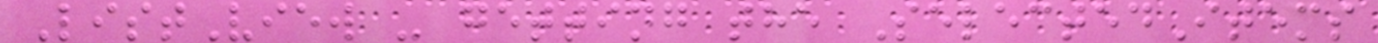ListView - getting the SelectedItems
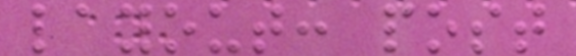layout: post
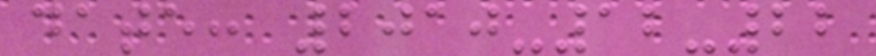date: 2010-12-22
